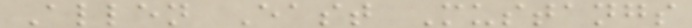Allen East Mustangs
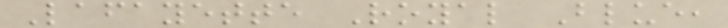Lafayette Royal Blue,
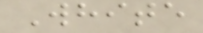White
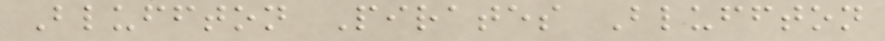Bluffton Pirates Bluffton
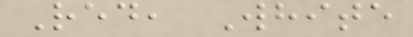Red, White
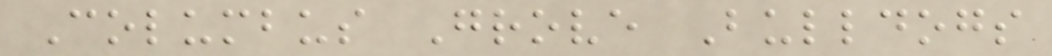Columbus Grove Bulldogs
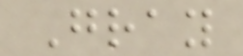Gray
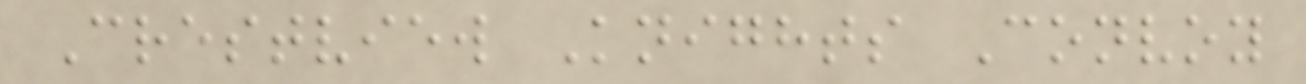Crestview Knights Convoy
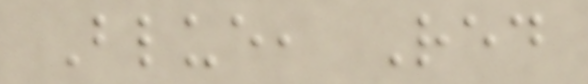Blue, Red
